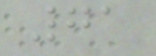71
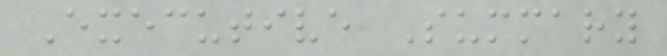Executive Summary
